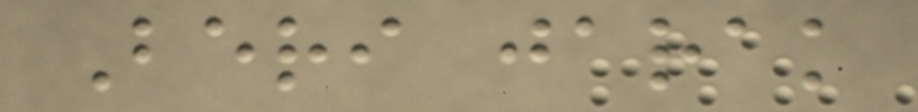Beri jarak
